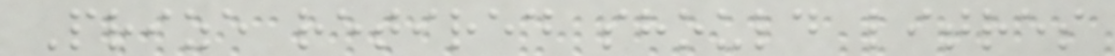Prize retired should litres
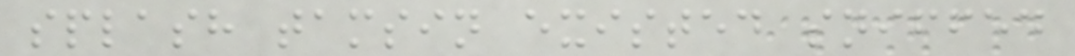splash tamsin existed sniffed
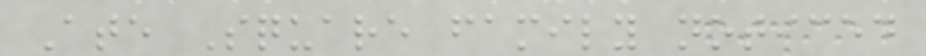Ate Square family noticed
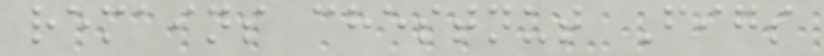remains chestnut Figs
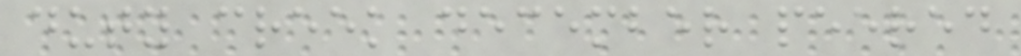duty creek december peered
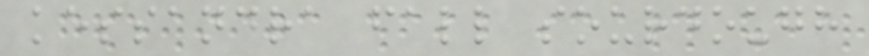kessandra fall sourdough
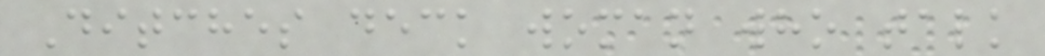Ditches deck woman who talk
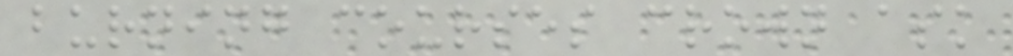burning courses crown ask
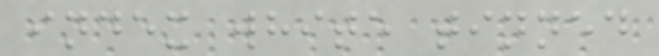index white tinned
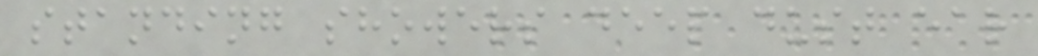standing showers deep dust ear
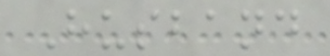Husband
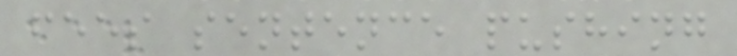fees sentence pushing
